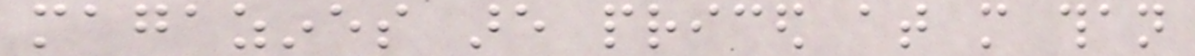magazines are priced at more than
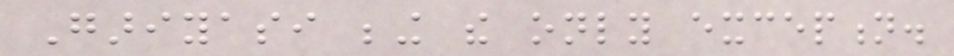Gariyasi being the only exception.
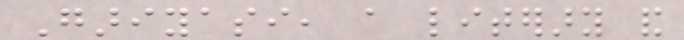Gariyasi, a literary and
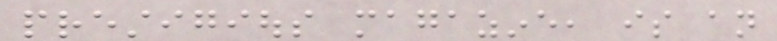prestigious magazine, is an
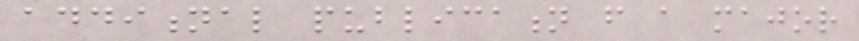additional publication from a major
